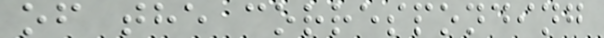of the corresponding
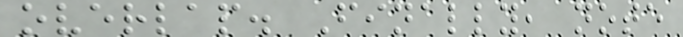overlap. Finally, note
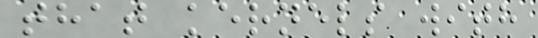that kernels with
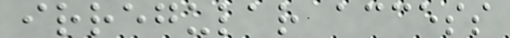irregular access
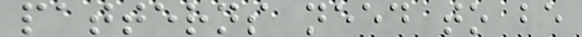patterns need to be
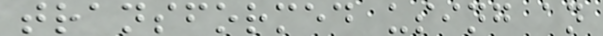transformed using an
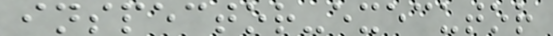inspector-executor
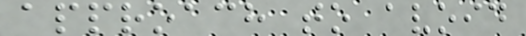approach to avoid
